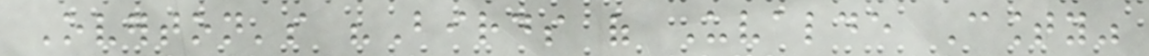Overton's "Birds of Uvalde County"
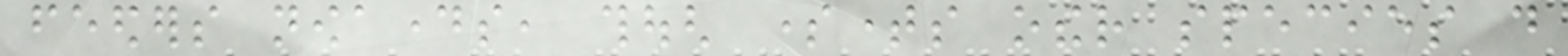feeders nowadays, though sometimes other species do
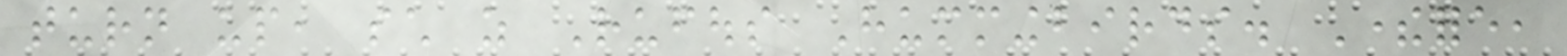turn up, such as Rufous Hummingbirds. Therefore,
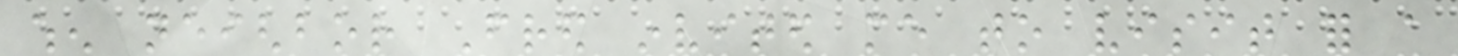when neighbor Fred invited me to visit for a
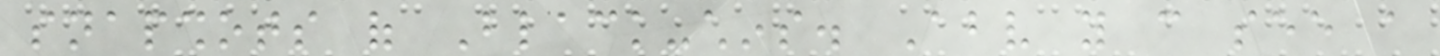snapshots of Black-chins. Above you can see a
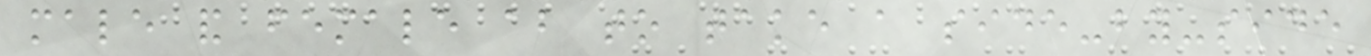male and female about to take a side-by-side
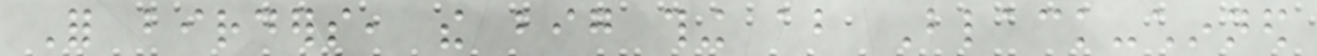For birders, the big thing about Black-chinned
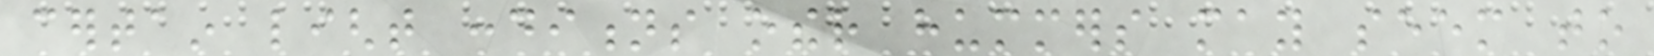certain light conditions other hummers may seem to
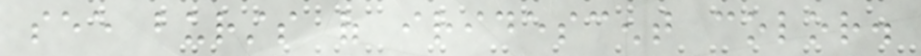see bursts of iridescent color.
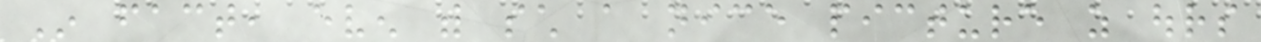In fact, even with such a nice picture as ours
